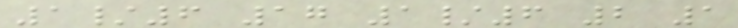1/6 17 1/6 2 1
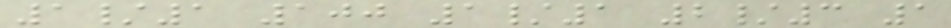1/1 100 1/1 2/3 1
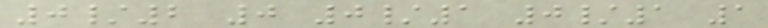0/2 0 0/1 0/1 1
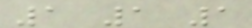1 1 1
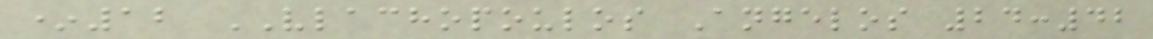*12 VLACHOPOULOS Angelos 24:42
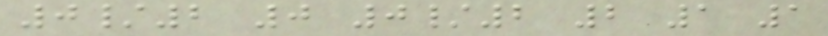0/2 0 0/2 2 1 1
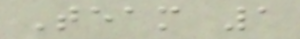Team 1
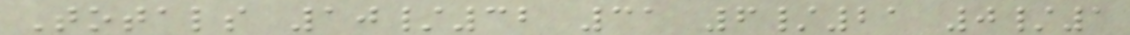Totals 10/32 31 6/21 0/1
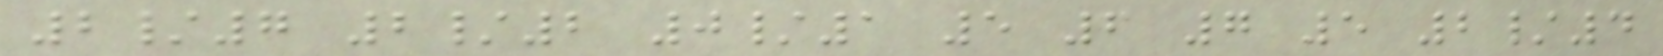2/7 2/2 0/1 5 6 7 5 2/4
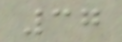37
